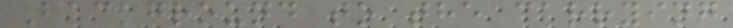Background to the carrying
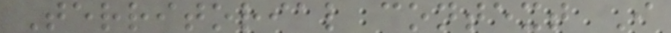Territorial context I
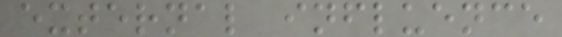external influence
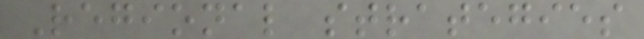Regional strategies
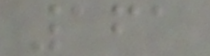161
